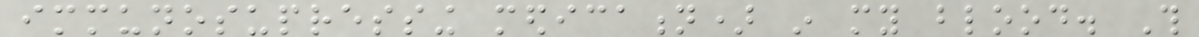immunosupressing medication) in my blood. This
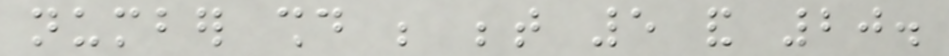number should be between 5 and 20.
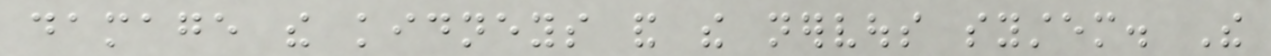damage the kidneys and the nervous system. The
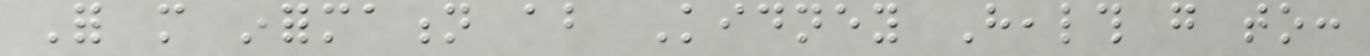For more information about Kidney Health go to:
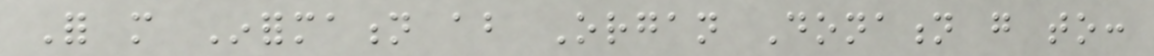For more Information about Organ Donation go to:
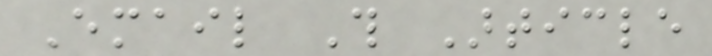Email This Article
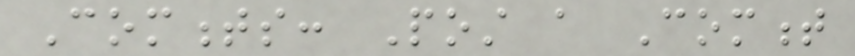Comments: Post a Comment
